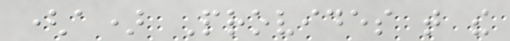(a) Provides that the
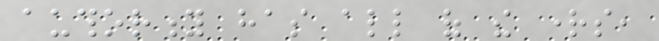authority has all of the rights,
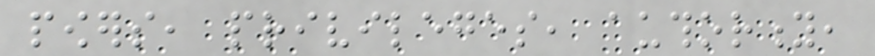powers, privileges, authority,
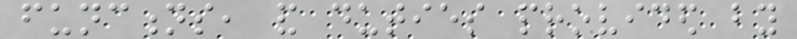functions, and duties provided by
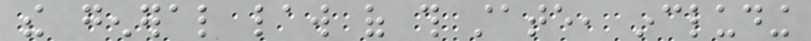the general law of this state, including
